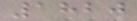1820
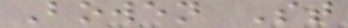Bowen St
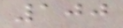100
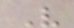V
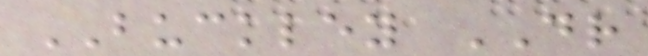BUCKLEY DR
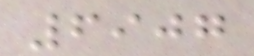6907
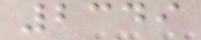2349
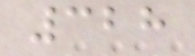328
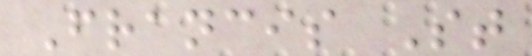Francis St
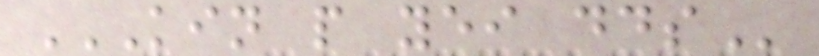KIN P YEI DDS
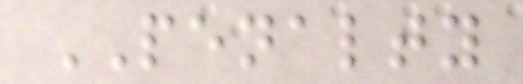PENALTY
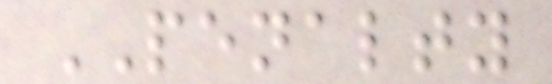PENALTY
